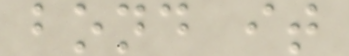bond it
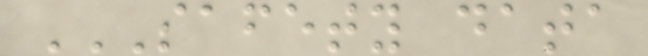SAFETY DATA
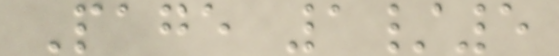Page 1/5
